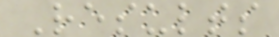Results
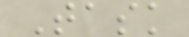Task
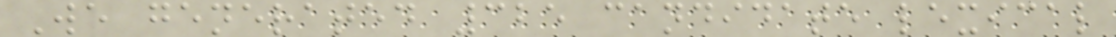We generated 325 candidate lexical
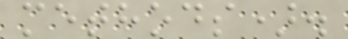methods).
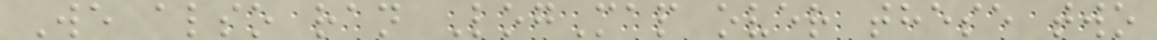We also ran LogMap over these two
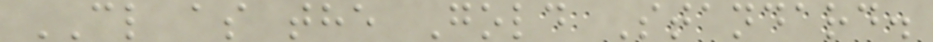CL as the Gold Standard.
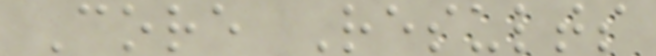Core Results
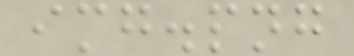img.png
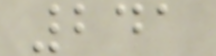241
